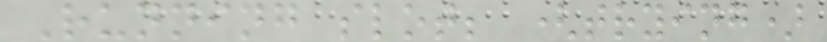Running slot; (trying)
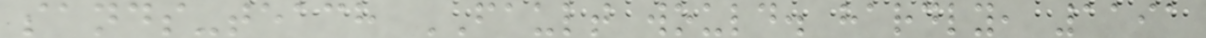sands-teach FAULT would. hardly, 1191
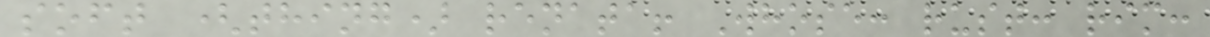soft (thing) renata! Whose: rust: rim:
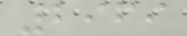2969
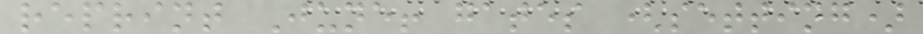reprint June! gates (setting)
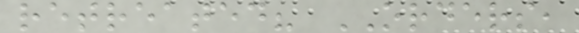retreated? ORDERS,
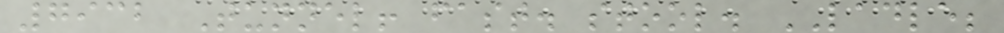7932 Tunnel! fast. stool. LADLE;
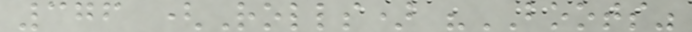376 (Rolls) "BOOTS"
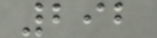292
